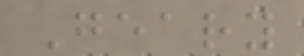Geary
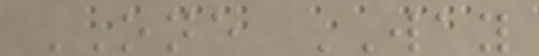ONE WAY
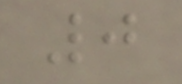0
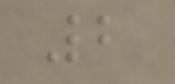2
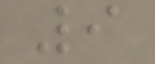9
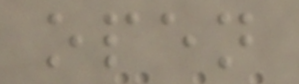open
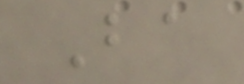Ba
